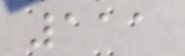111
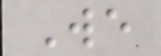We
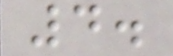4.
